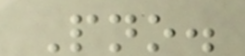Pno.
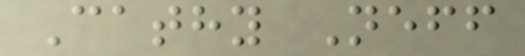Cathy Neff
